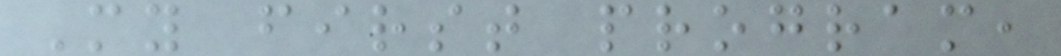My first program,
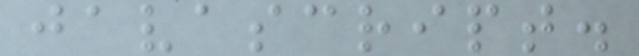javascript.
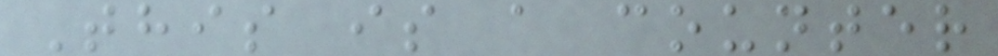This is a counter
